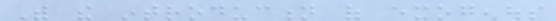With the introduction of exogenous
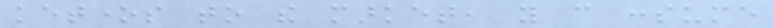ketones to the market, you can consume
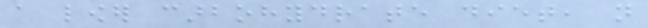a lower carbohydrate diet, not
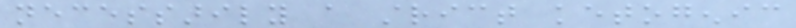necessarily a strict ketogenic
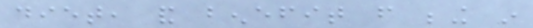diet, and benefit from being in
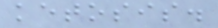ketosis.
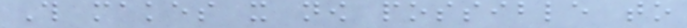This makes it now possible to
